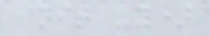init -y)
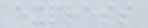express
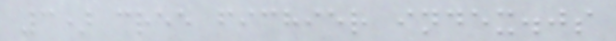3) cree fichier index.js
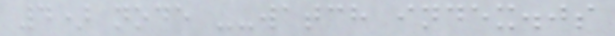4) node --watch index.js
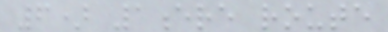6) 1ere route
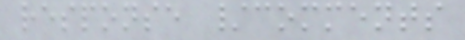response /comments
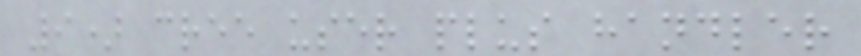9) cree user plus handler
